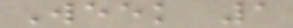Week 1
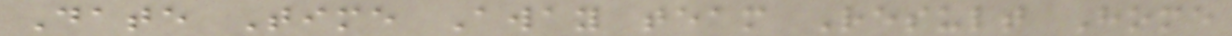Date Time Away team Result Home
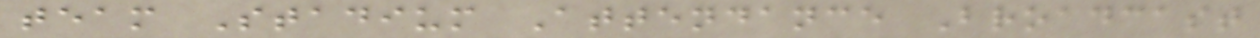team Stadium Attendance Broadcast
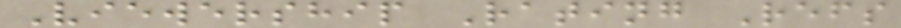Viewership Rating Refs
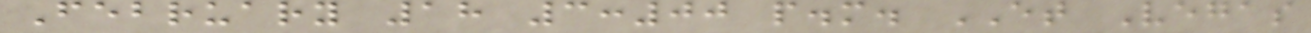February 18 3:00 p.m. ET Vegas
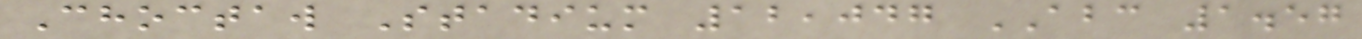Choctaw Stadium 12,047 ABC 1.57
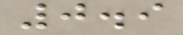0.9
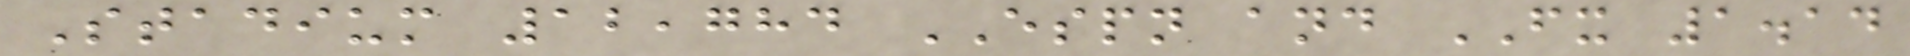Stadium 12,784 ESPN and FX 1.14
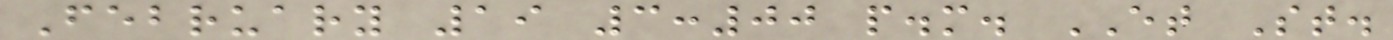February 19 3:00 p.m. ET St.
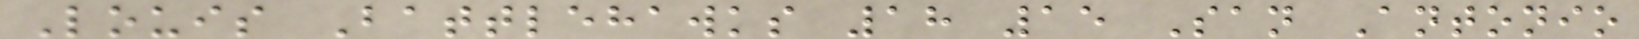Louis Battlehawks 18 15 San Antonio
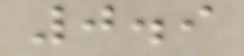0.9
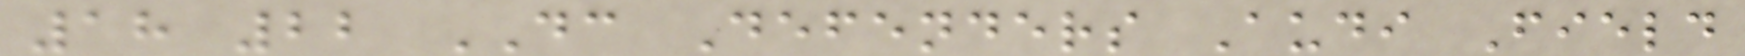18 22 DC Defenders Audi Field
